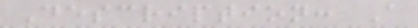Description: A
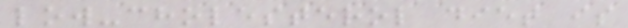low-cholesterol diet is
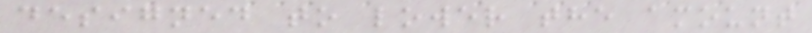designed to lower the amount
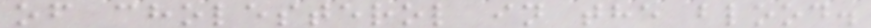of cholesterol in the blood.
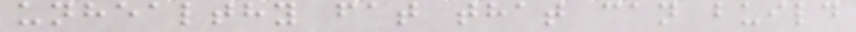unhealthy fat that can build
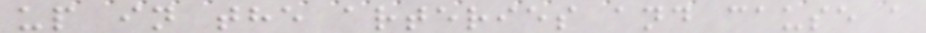up in the arteries and cause a
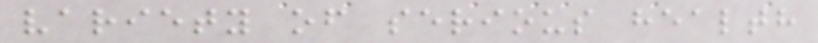variety of serious health
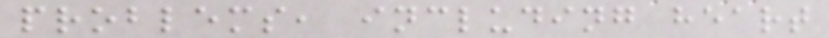problems, including heart
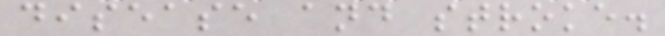disease and stroke.
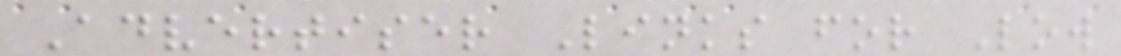Advertiser Links for Low
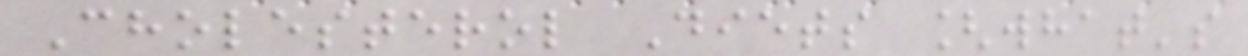Cholesterol Diets [what's
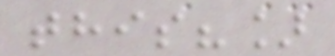this?]
